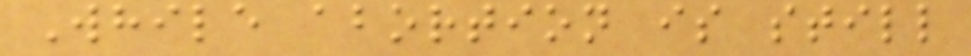While abortion is still
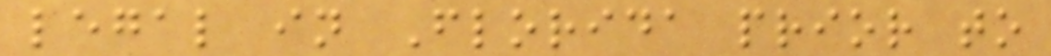legal in Florida prior to
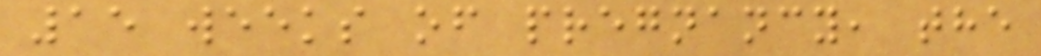15 weeks of pregnancy, the
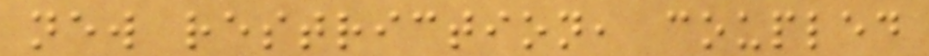new restriction, coupled
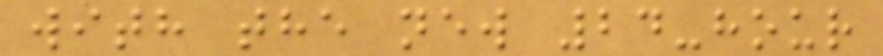with the new 24-hour
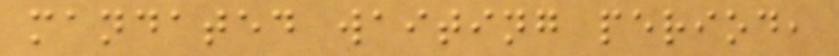mandated waiting period,
